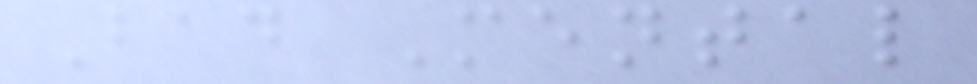Bad Mental
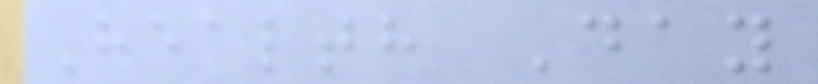Health Day
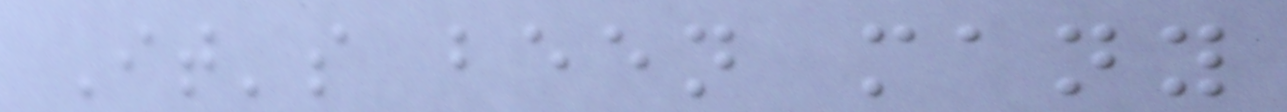It's been many
